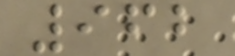962
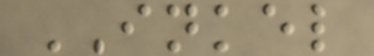INKEL
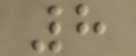8
